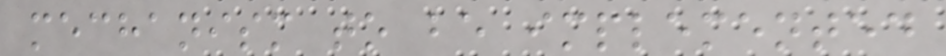mechanism to be implemented
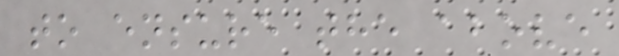to ensure the above
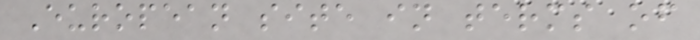European site in terms of
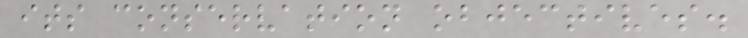its conservation objectives.
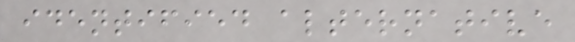identified alternative
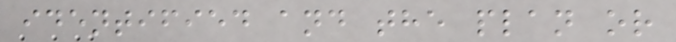identified and the plan or
